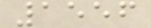1556
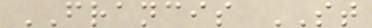FRANCIS ST
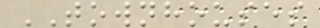TOWNHOUSES
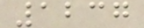1237
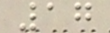17
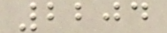2204
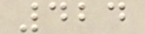424
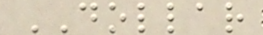DOLLAR
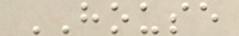HOUSE
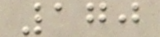170
